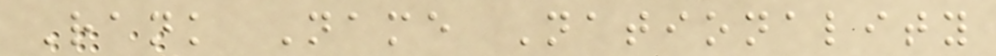Rank Name Nationality
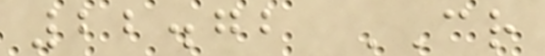22.72 CR
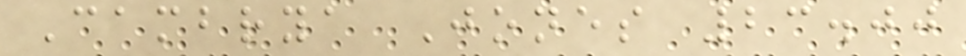Cambrya Jones 23.00
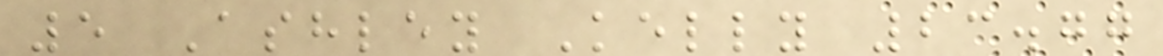5 Ashley Kelly 23.77
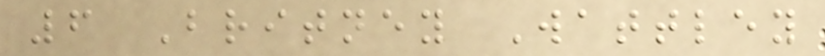6 Britney Wattley
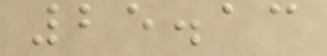25.13
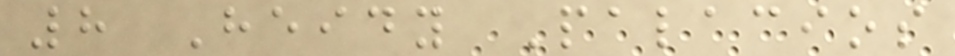8 Heidy Palacios
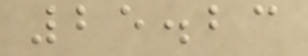25.23
